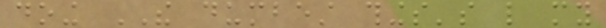doing THE dumbest things's like my
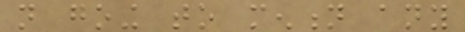not going to mention any
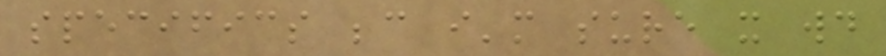specifics because i'm sure it would
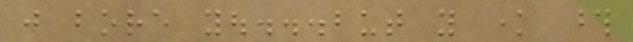just bore you...but you know those
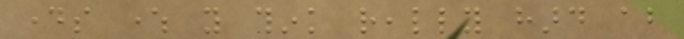days where you think really hard about
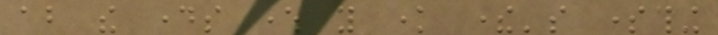about the days where you know there's something
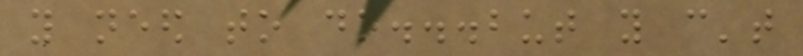you need to do...but you can't
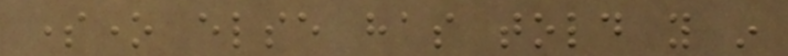someone else has told you in
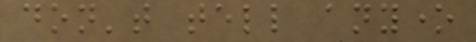don't tell anyone
